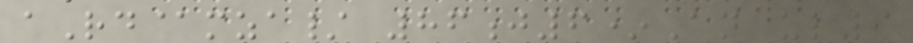aRd@mza/ 86j6*An ul9
